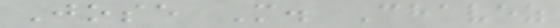Jose M. Chavez
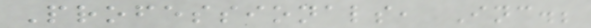Professionals, Inc.;
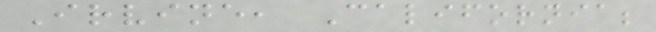Irvine, California;
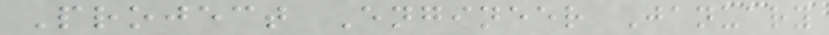Project Engineer January
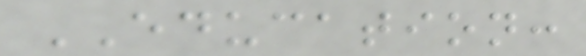EDUCATION:
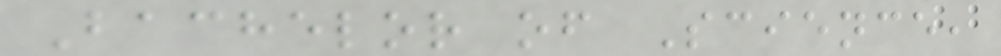Bachelor of Science,
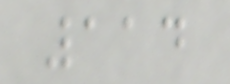114
